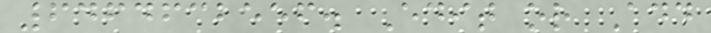6464632556. Edit or Add
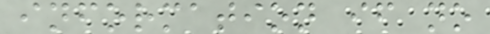information if no
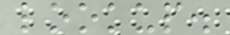lookup.
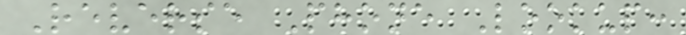Reverse Phone Lookup:
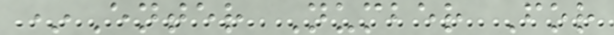*Enter Number For
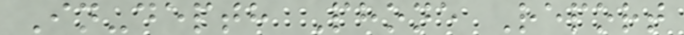In-depth Phone Report
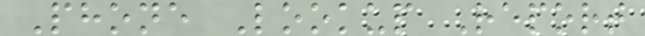Phone Lookup Report
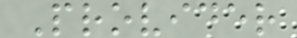Provider
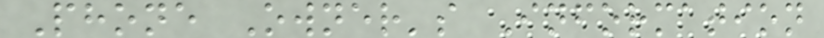Phone Owner's Information
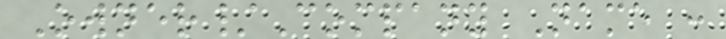Owner/Company Name :
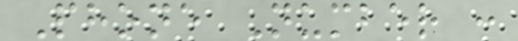Phone Number :
